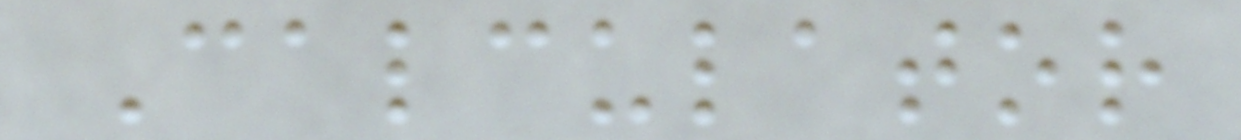Calculator
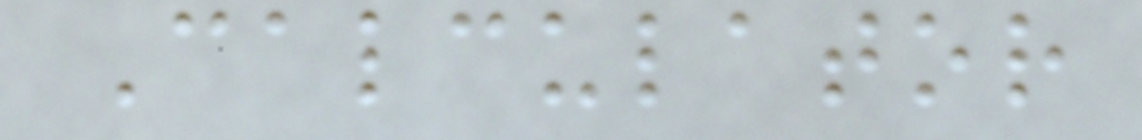Calculator
